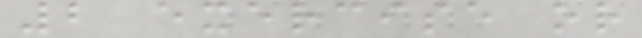2 exercise or
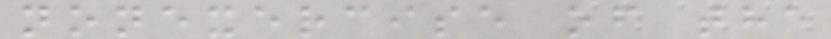nonexercise of the
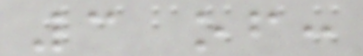3 of:
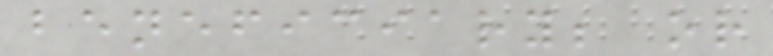beneficiary; or
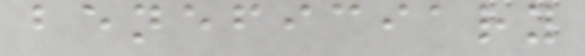beneficiary
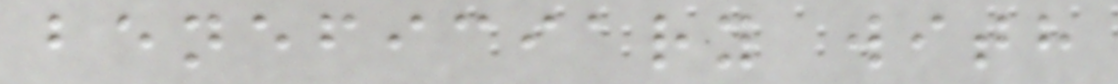beneficiary with
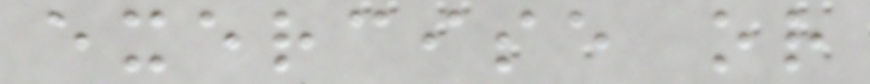exercise or
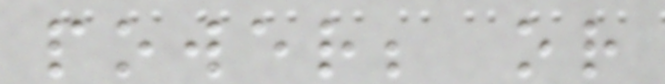power; or
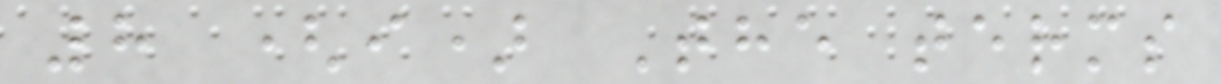8 (i) The terms
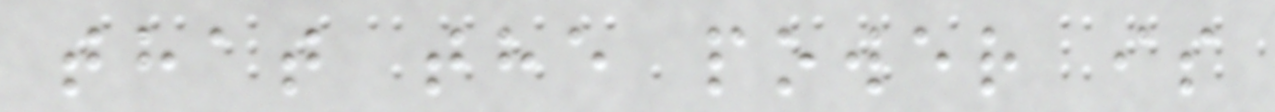that the power is
